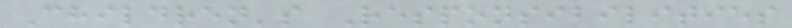Children's Responsibilities
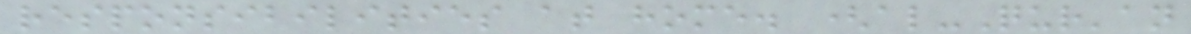responsibilities at home. (al-Qur'an
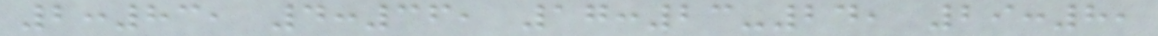2:83, 4:36, 17:23-24, 29:8,
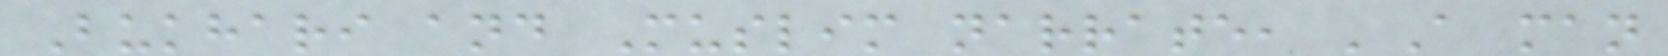Bukhari and Muslim narrate, 'A man
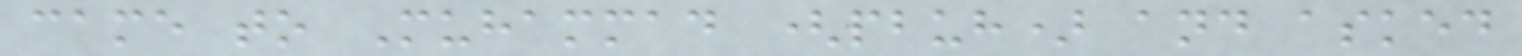came to Muhammad (pbuh) and asked
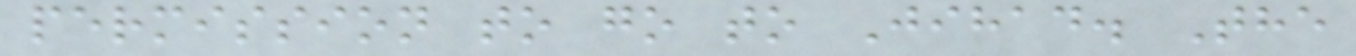permission to go to Jihad. The
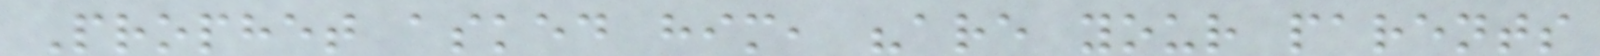Prophet asked him, "are your parents
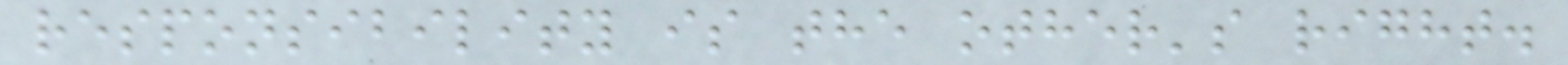responsibility is the other's right.
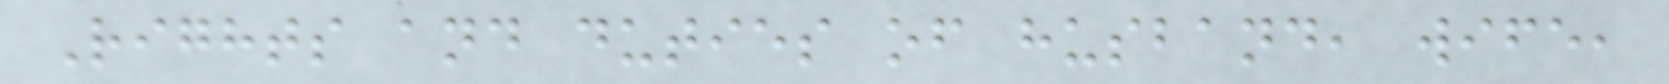Rights and duties of husband, wife,
